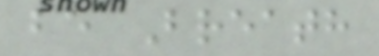be Breath
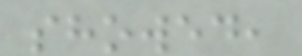showed,
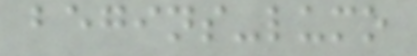begins-lumo
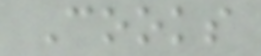Cooks
